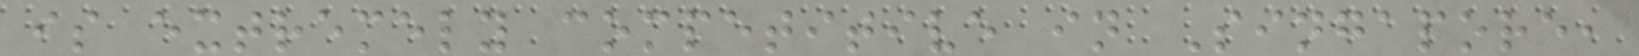is extremely competitive in Singapore,
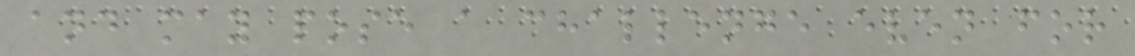and may pose a challenge even for
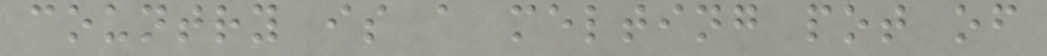country is a melting pot of
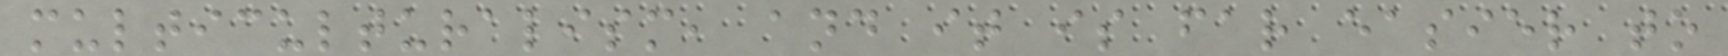multiculturalism, and it is far easier to
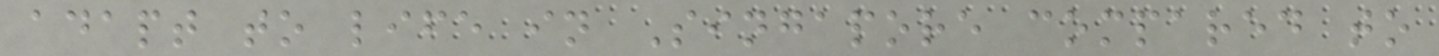adapt to life in Singapore compared to
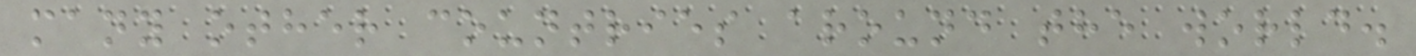many other countries around the world.
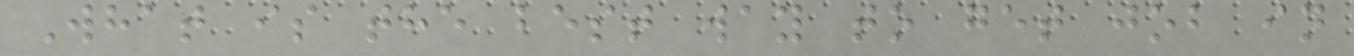What is the best way to get job in
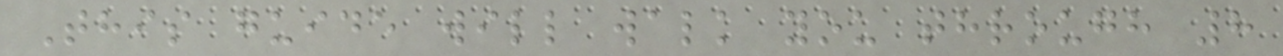This guide will walk you through 8
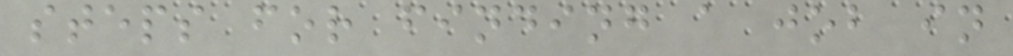steps for finding a job in
